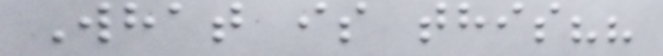What is this??
